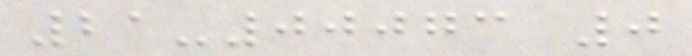21-00073 0
